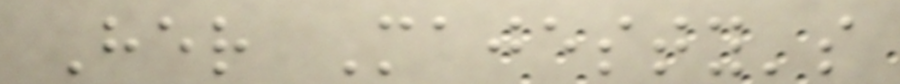Her Majesty's
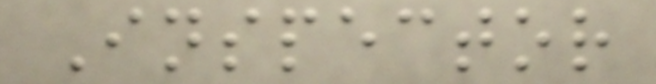Inspector
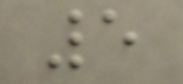5
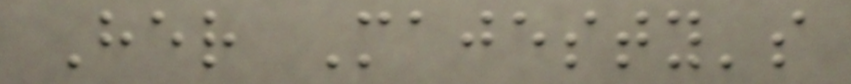Her Majesty's
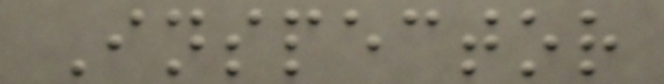Inspector
